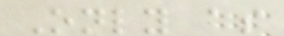Only as
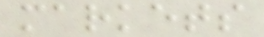markets
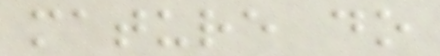mature do
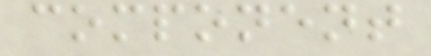component
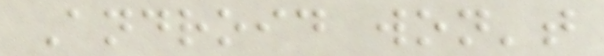Android won't
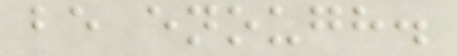be enough.
